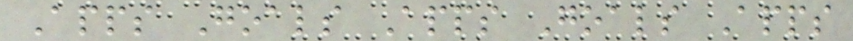Apps Goals Apps Goals Apps
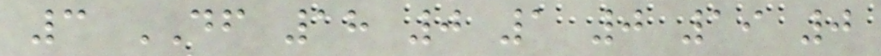3 DF 18 0 1 0 19 0
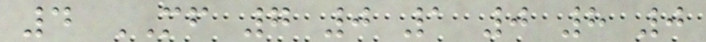4 MF 7 0 1 0 8 0
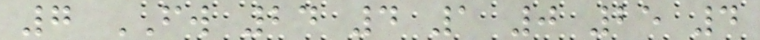7 FW 24 4 1 0 25 4
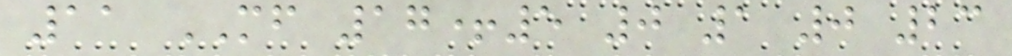11 MF 17+5 0 1 0 23
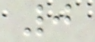0
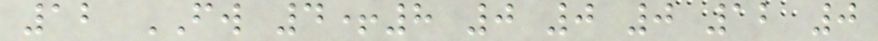12 FW 4+8 0 0 0 12 0
